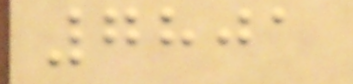7801
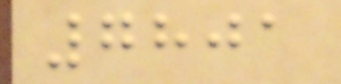7801
